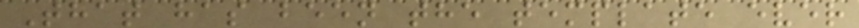That has been the template ever
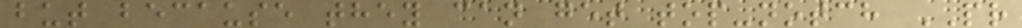but because they can get top-notch PR
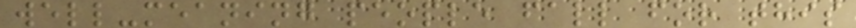well-meaning people fall for this
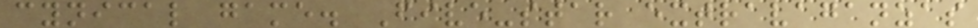cynical game. Five-star extravaganzas
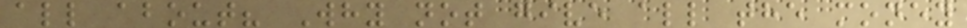all about? Why not give all the money
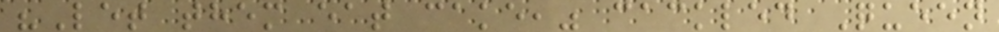"Let them eat cake," cackled Queen
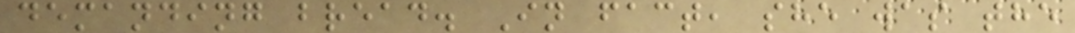demanding bread. In fact, she was the
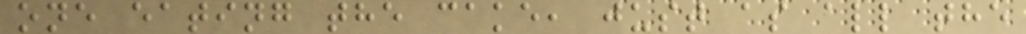one eating the cake, just as all the
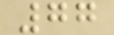77
